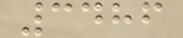3486
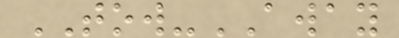TOW-AWAY
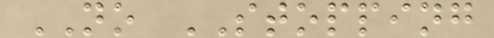NO STOPPING
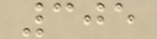305
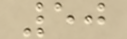50
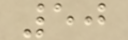50
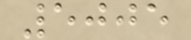5005
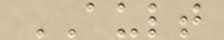AULT
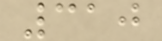310
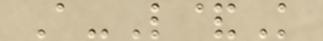A-L&K
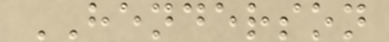HENDERSON
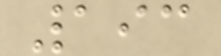193
